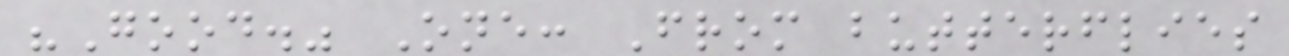"Good." One: From butterflies
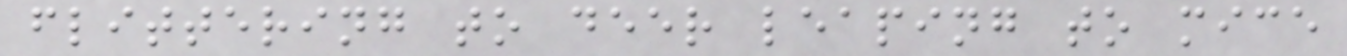flittering to deer leaping to mice
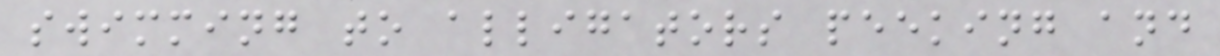swimming to alligators peeking and
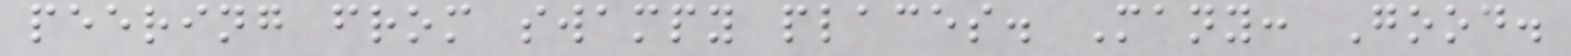peering from swampy places. Many: Good.
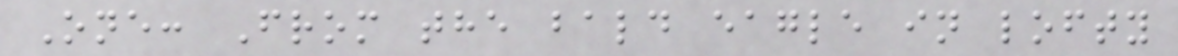One: From the bald eagle in lofty
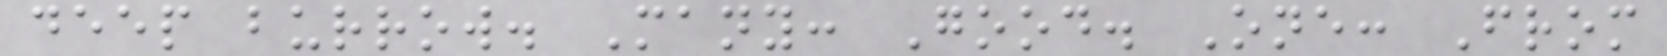deep burrow. Many: Good. One: From
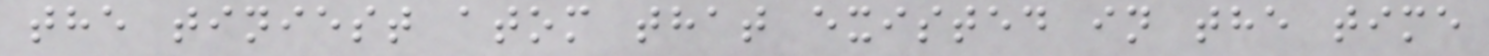the tiniest atom that existed in the time
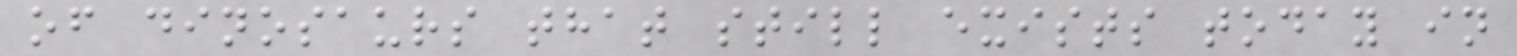of dinosaurs that still exists today in
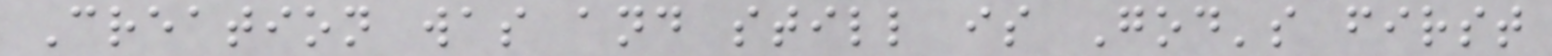Creation was and still is God's first
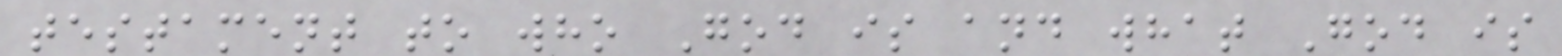testament to who God is and what God is
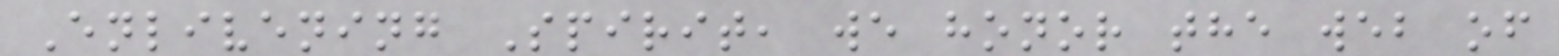Enlivening Spirit, we honor the web of
